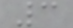3
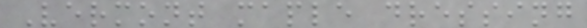Vermont maple dressing
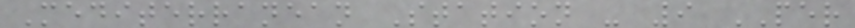Mediterranean Station - 9 PER
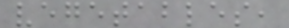vegetables,
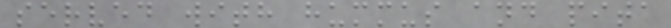served with hummus and pita
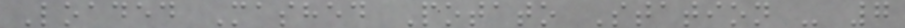Loaded Mashed Potato Station - 7
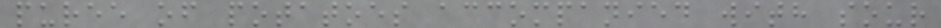puree of potatoes accompanied with sour
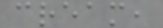cream,
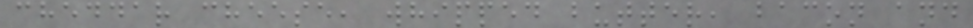cheddar cheese, whipped butter, bacon and
